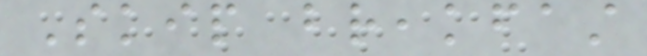Skip breakfast
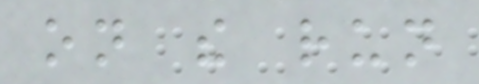on the run
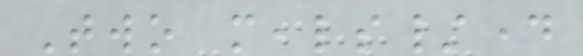Two meals/day
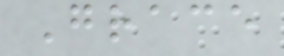Grace
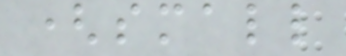(small
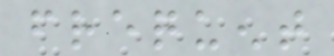frequent
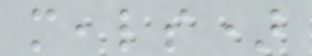meals)
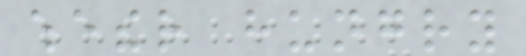whether hungry
